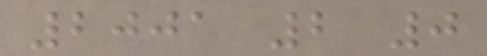2001 2 0
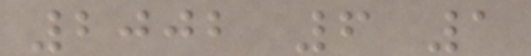2002 6 1
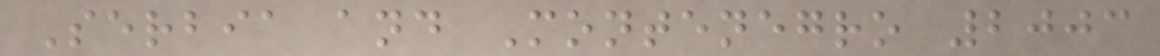Serbia and Montenegro 2003
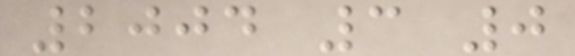2004 3 0
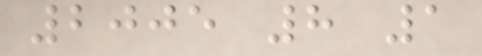2005 8 1
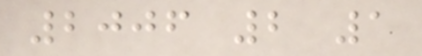2006 2 1
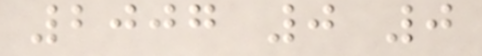2007 0 0
